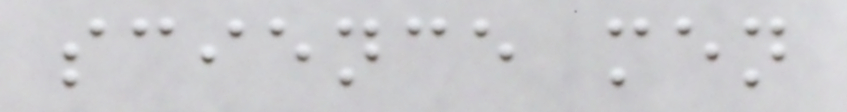science men
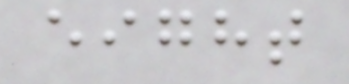eight
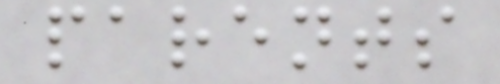parents
